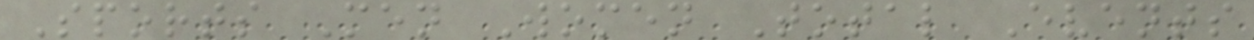Sports Men Women Total Events
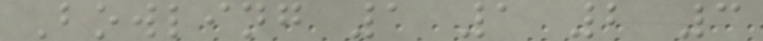Bowling 1 1 2 3
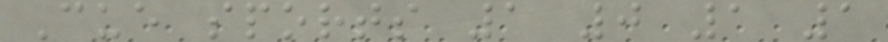Cue sports 1 0 1 1
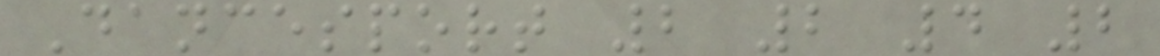Dancesport 2 2 4 2
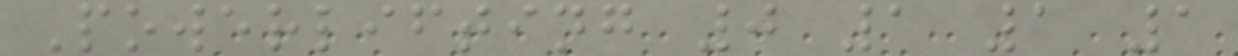Powerlifting 0 1 1 1
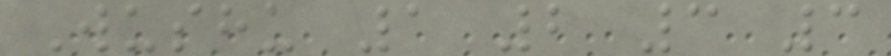Wushu 1 2 3 3
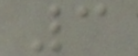3
